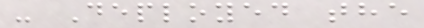- Deployed the
